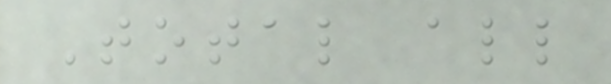Total all
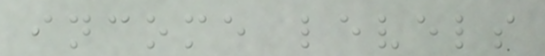income levels
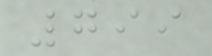799
